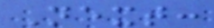Next:
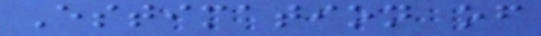Estimation of
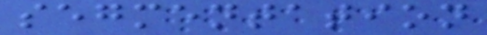segmentation
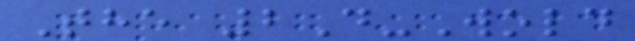The 2D-Wold
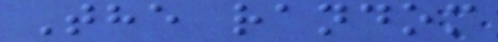The random
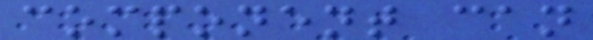component can
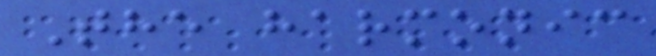The harmonic
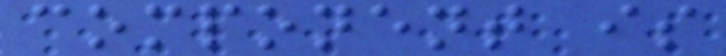component is
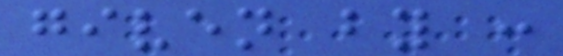given by :
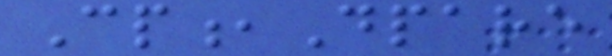Cp,Dpare
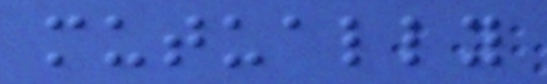mutually
